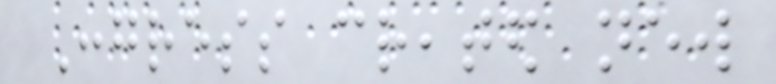Congress created new
